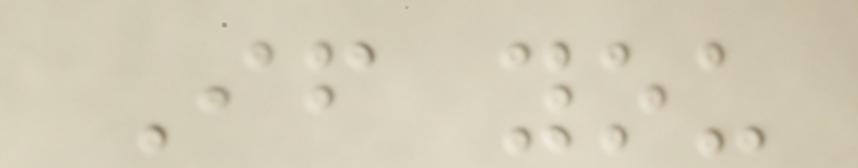If you
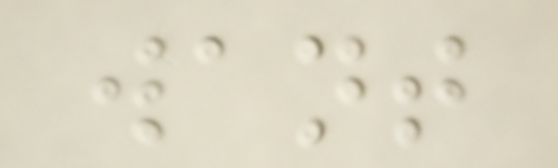want
